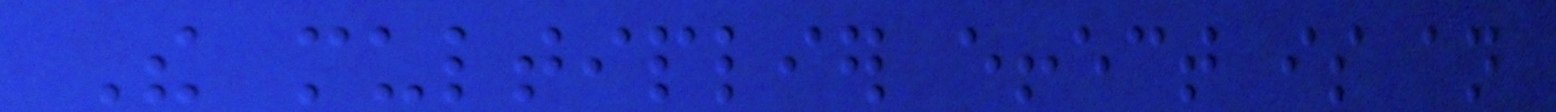The multiplier effect is an
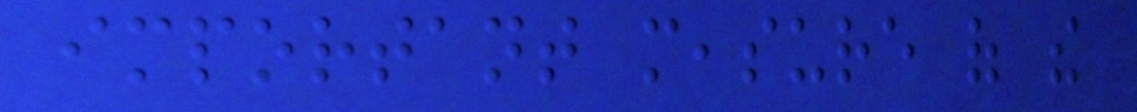important measure of the
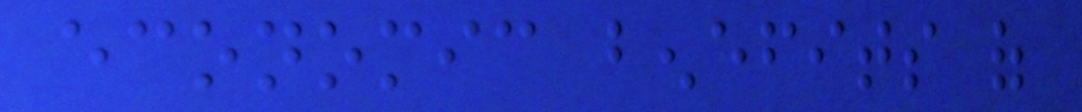economic benefits of
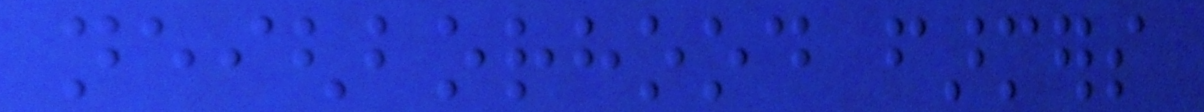neighborhood farmers
